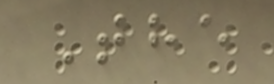The
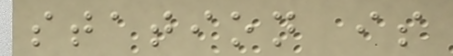station is
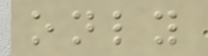only
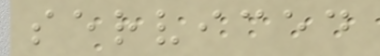serviced
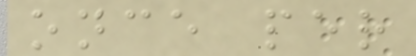once per
